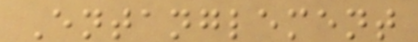Entanglement
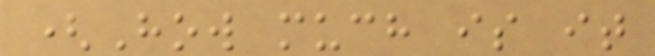(How much is it
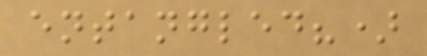entangled?)
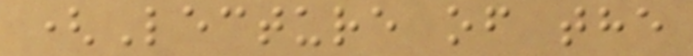(Lecture of the
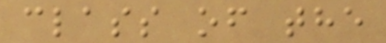class of the
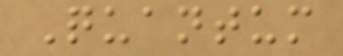Quantum
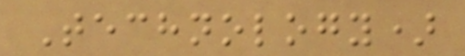Technology)
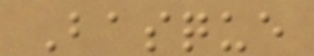Basque
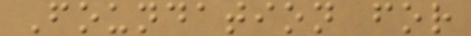Foundation for
